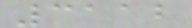3112
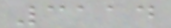3114
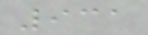931
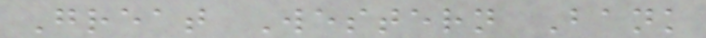Great Western Bank
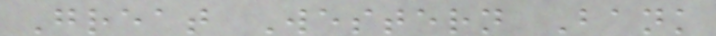Great Western Bank
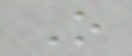O
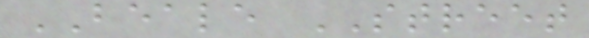BEALE STREET
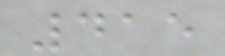415
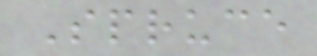Spruce
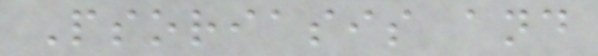Psoriasis and
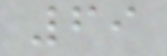69
